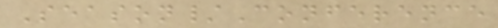Season/Conference
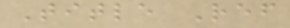Title Ref
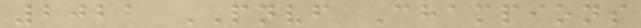2022 PNVF Champions
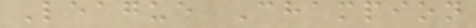League Champion
